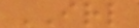IRL
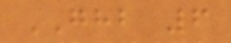GHB 6
